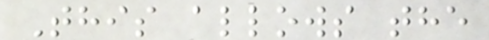This allows the
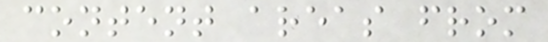content areas from
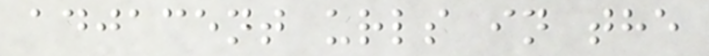adjacent urls in the
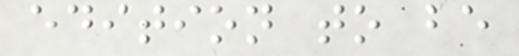edition to be
